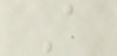A
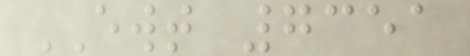EWT 7351
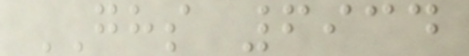GHS 6934
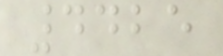4425
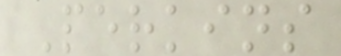Perkins
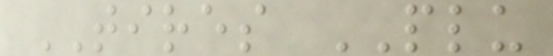TIRES PLU
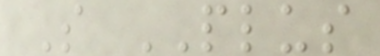S PLUS
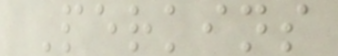Perkins
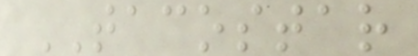TACOSTAR
